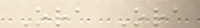Ora Ora
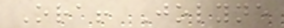Ora! Jolyne
